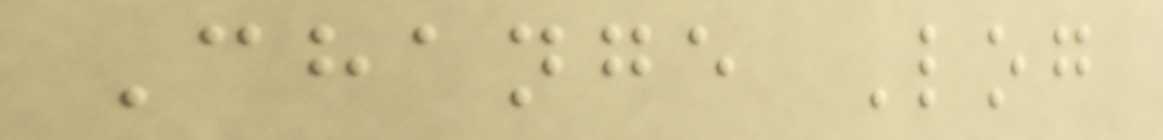Change Log
